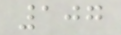107
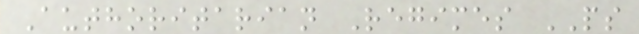Authoritarian Regimes PS
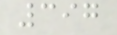397
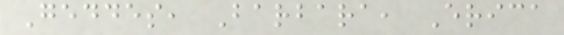Geddes, Barbara, Erica
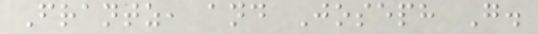Frantz, and Joseph G.
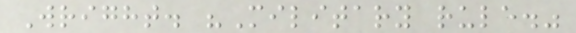Wright. "Military rule."
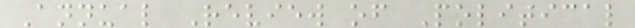Annual Review of Political
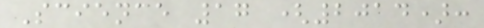Science 17 (2014):
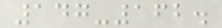147-162.
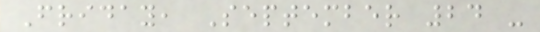Friday, September 24 -
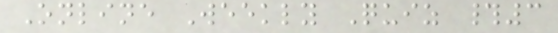Online Weekly Quiz #3
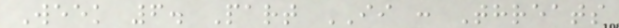Week 6. Part II : Threats
